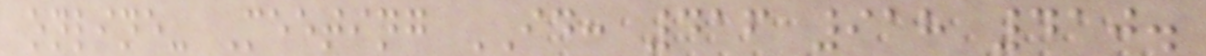online- Meeting ID: 416 918 410.
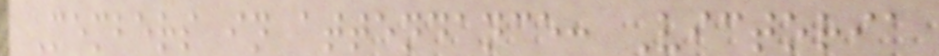Members in attendance: Victoria
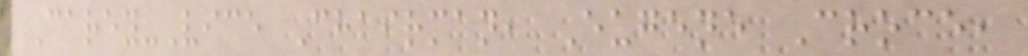Carey-Vice Chairman, Eugene Croce,
